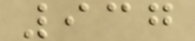937
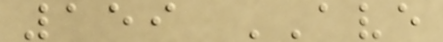159 AVE
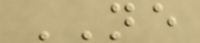NE
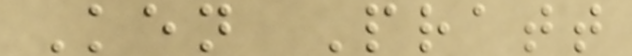Ken Pratt
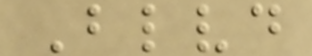Blvd
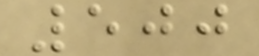500
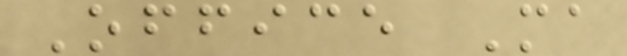Office Ma
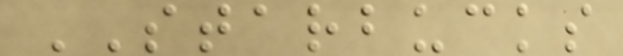STARBUCKS
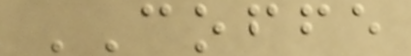COFFE
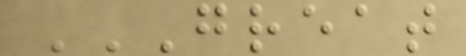GREAT
